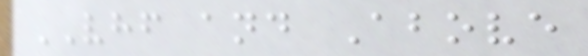VHF and Above
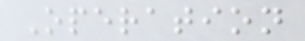Operation
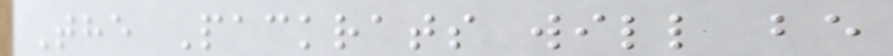The Packrats will be
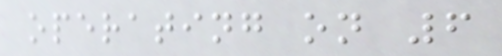operating on 6
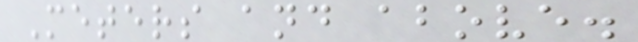Meters and above.
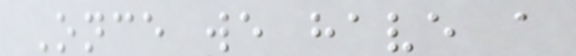Once we have a
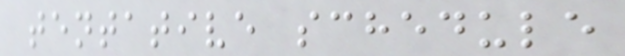tentative schedule
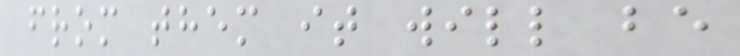from them it will be
